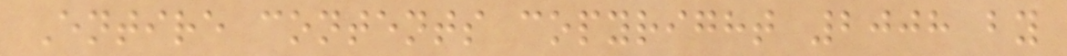Entire contents copyright 2008 by
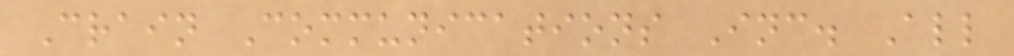Crain Communications Inc. All
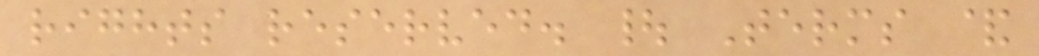rights reserved. | Terms &
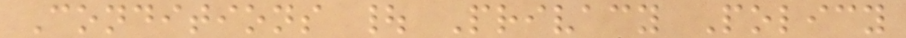Conditions | Privacy Policy
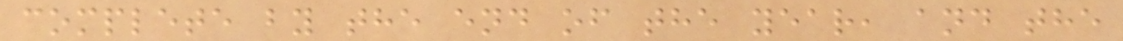complete by the end of the year, and the
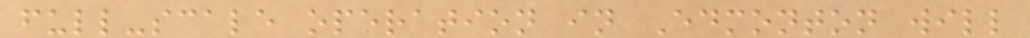full-scale operation in Edmonton will
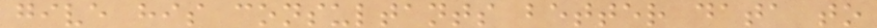give his consultants better data to
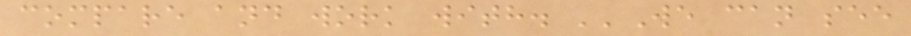compare and work with. ''We can see
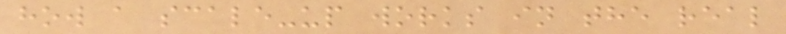how a scale-up works in the real
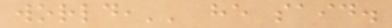world,'' he said.
